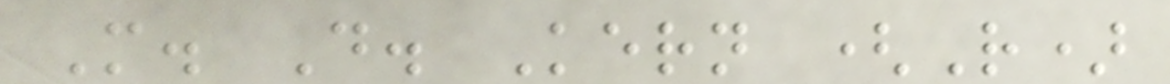M. D. Kern (R)
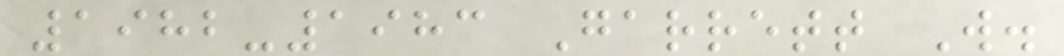1982-1983 Garrett W.
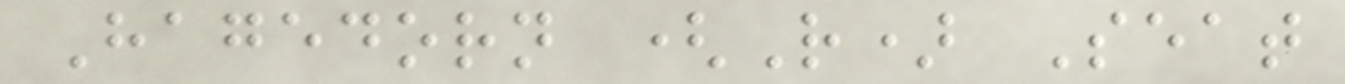Hagedorn (R) Seat
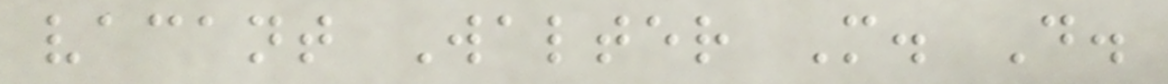vacant Walter M. D.
